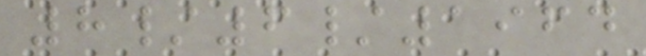8/6/1964
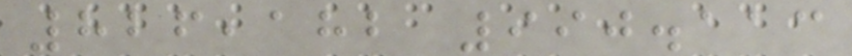826,182 990.113
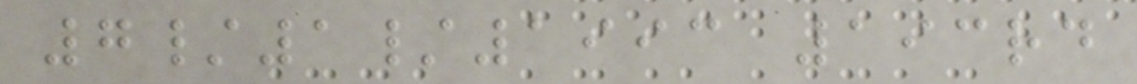7/1/1993 193rd
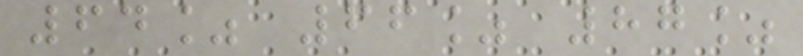64% 66% 87%
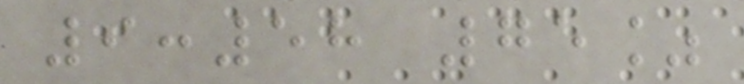9:58 75%
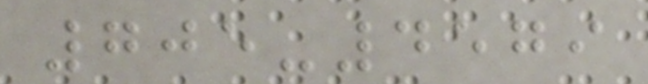705-4579
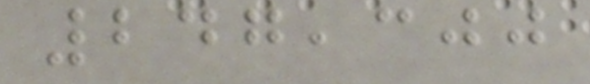247,300
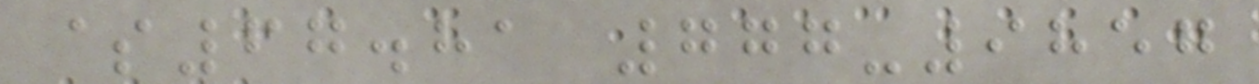$67.81 777-9857
